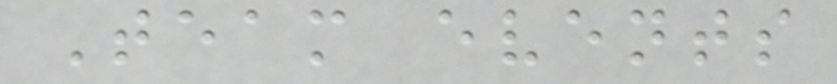Team events
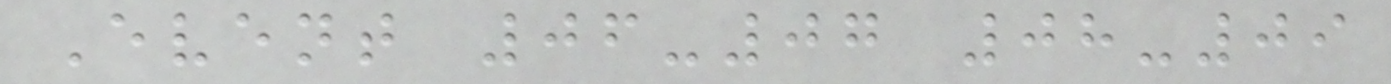Event 06-07 08-09
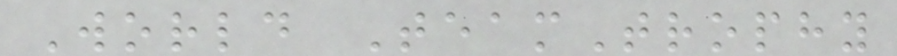World TeamTrophy
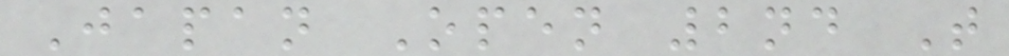Japan Open 2nd T
